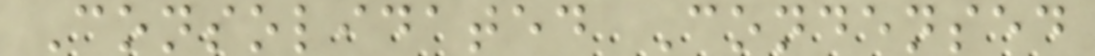Consolidated Condensed
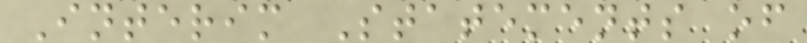Interim Statements of
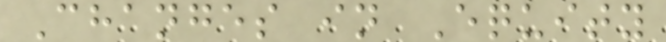Changes in Equity
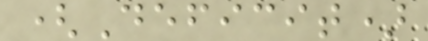(Deficit)
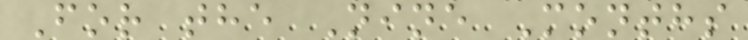For the Nine Months
